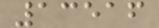13516
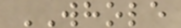WHOLE
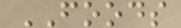FOODS
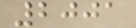2001
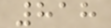818
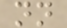nn
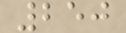250
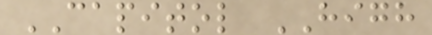CAPITOL HIGH
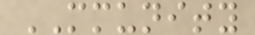MMUNITY
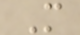M
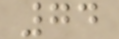74
